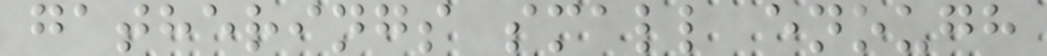gatherings small enough
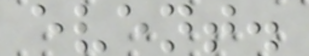event.
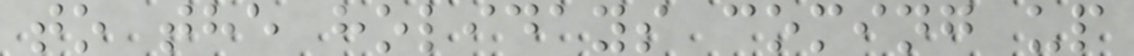to the holidays coming up
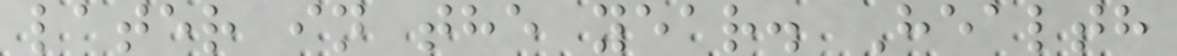later in the year. Health
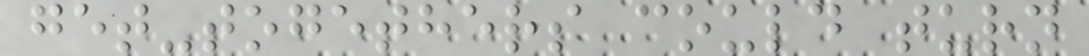get-togethers could turn
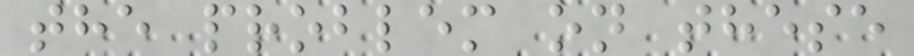the problem on these
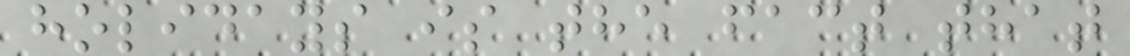holidays is the fact that
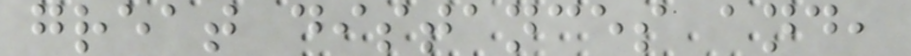great distances and,
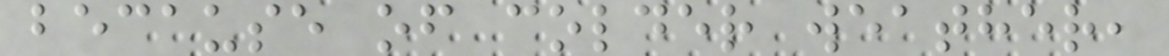because of colder weather,
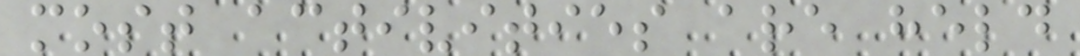most activities are held
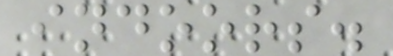indoors.
